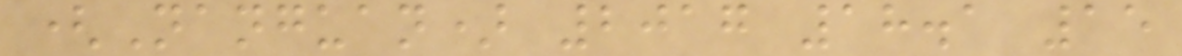(Nanguan) 2017 18.1 15
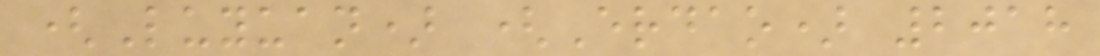(Luyuan) (Erdao) 2018
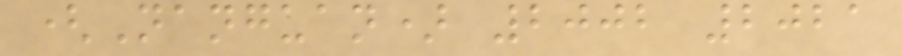(Nanguan) 2002 2021
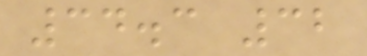34.3 32
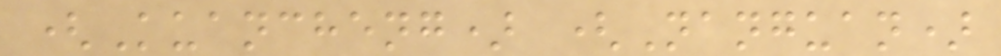(Kuancheng) (Nanguan)
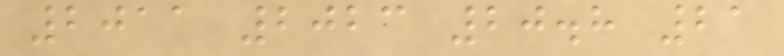2011 2023 20.8 21
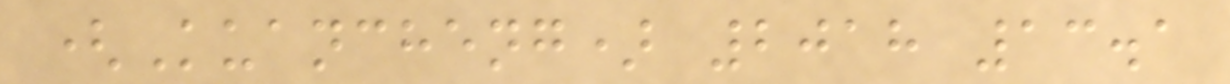(Kuancheng) 2018 13.1
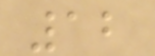12
